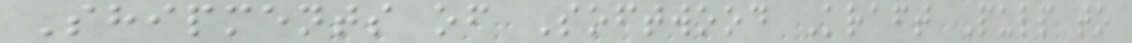Shipments of Softwood Kraft Pulp to
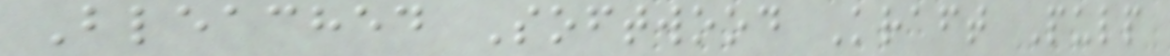Bleached Softwood Kraft Pulp
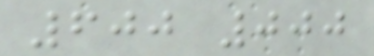600 000
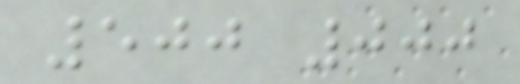500 000
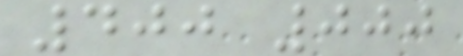400 000
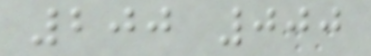200 000
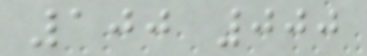100 000
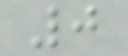0
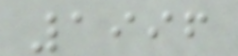1996
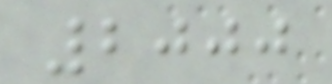2000
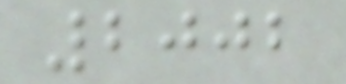2002
